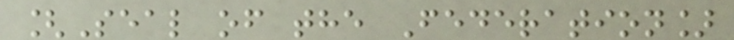[Seal of the Federation]
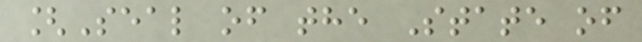[Seal of the State of
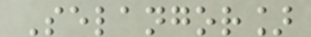Selangor]
